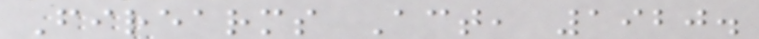Firearms Act, 1920.
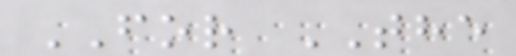FOR THE
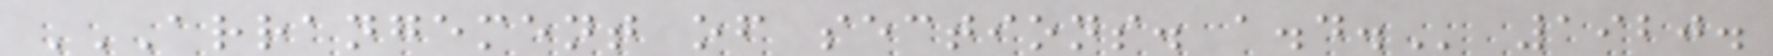ARRANGEMENT OF SECTIONS. A.D. 1920.
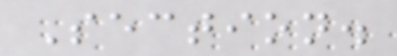Section.
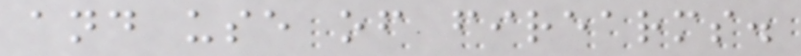and use of firearms.
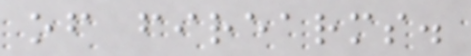of firearms.
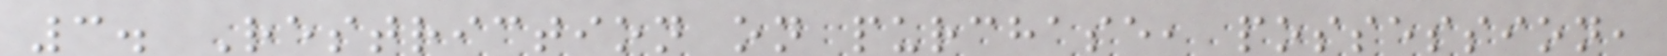3. Restriction on purchase, possession,
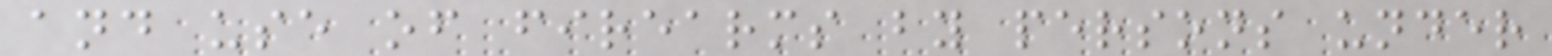and use of firearms by persons under
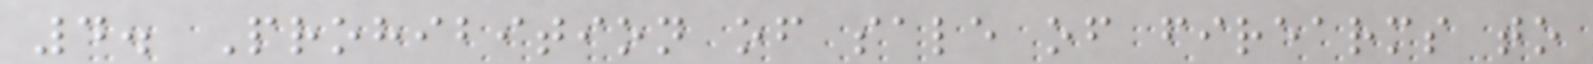4. Prohibition of sale of firearms to
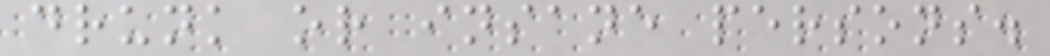drunk or insane persons.
